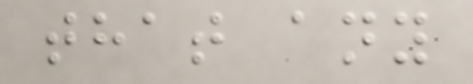that any
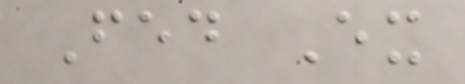Fed Ex
